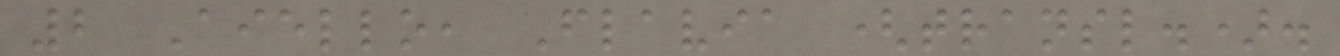2 Aiello, Flavia (transl.).
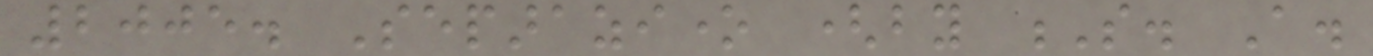2005. Separazione (by S. A.
